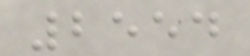2554
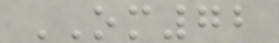OM72
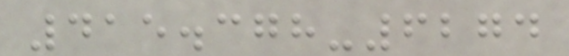415.378-6274
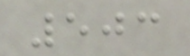503
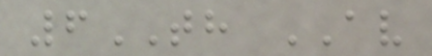6TH AV
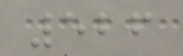526
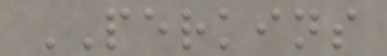PERKINS
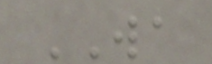WA
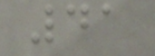41
